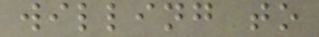willing to
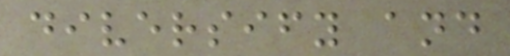diversify and
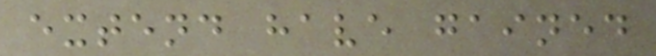extend have gained
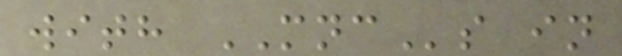with MNCs in
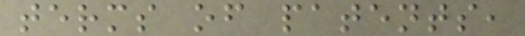terms of patents,
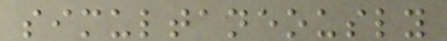simultaneously
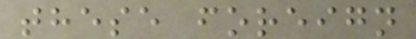these foreign
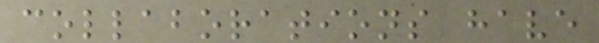collaborations have
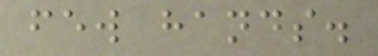few hands.
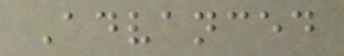Advanced
